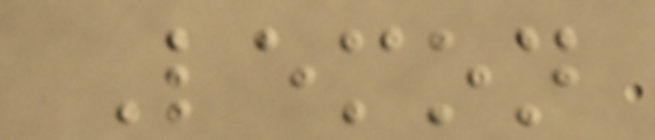Lemon
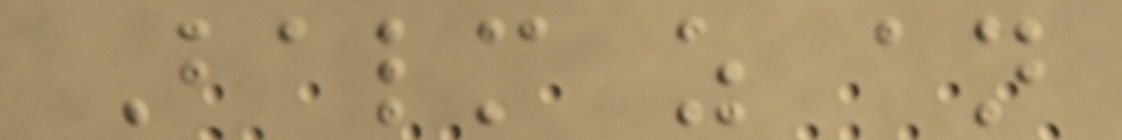Balm as an
